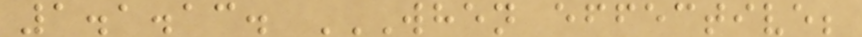1.1.13. WHEN EFFECTIVE;
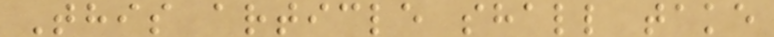This article shall take
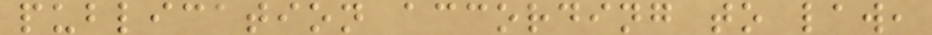publication according to law,
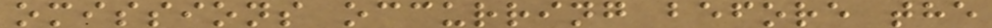omissions occurring before the
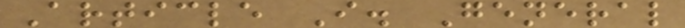Article I. General
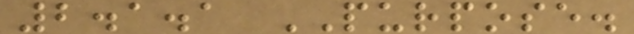2.1.1 PURPOSE.
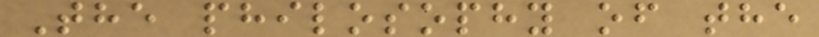The philosophy of the
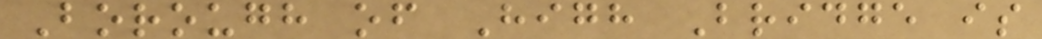Borough of High Bridge is
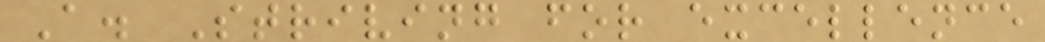A. Striving for excellence
